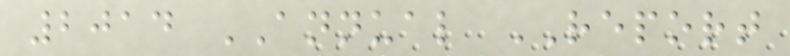2014 ANNUAL REPORT
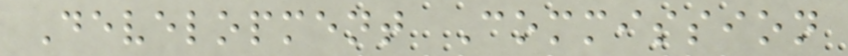Development Commission
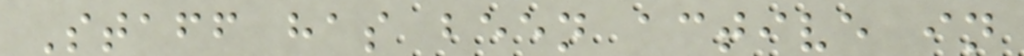Staff has been active in
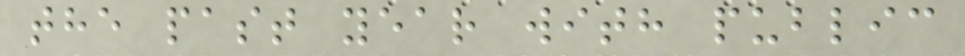the past year with public
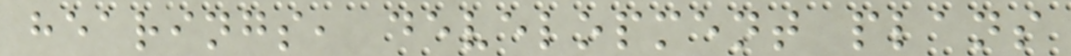hearings, development plans
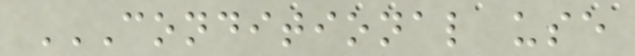CONDITIONAL USE
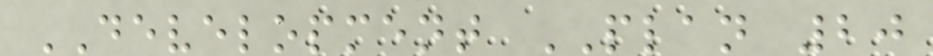DEVELOPMENT PLAN 20
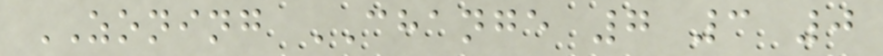ZONING CHANGE 7 3 0
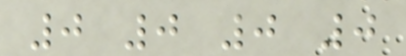0 0 0 0
